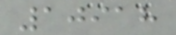10918
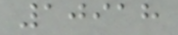10918
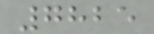7825
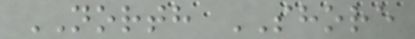NORTH SHORE
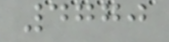4770
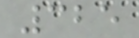325
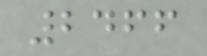2466
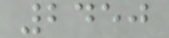2450
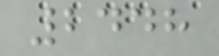2448
